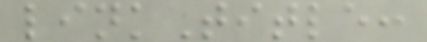linkTitle:
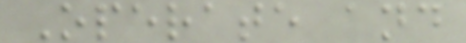Operate and
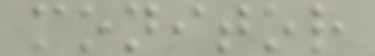monitor
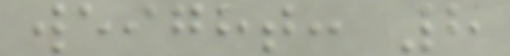weight: 8
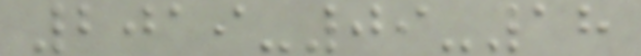2019-09-18
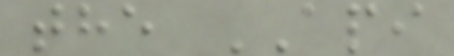the API
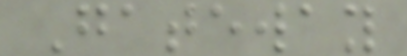Gateway
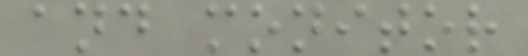and monitor
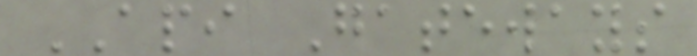API Gateways
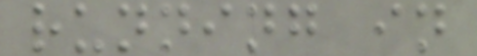running in
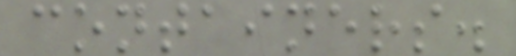containers.
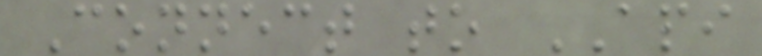Connect to API
